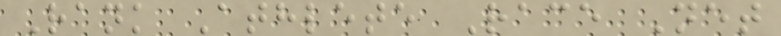Rank Athlete Race Net
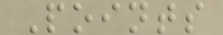Points
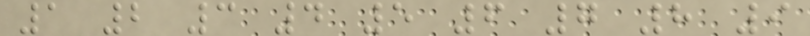1 2 3 4 5 6 7 8 9
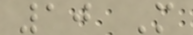10 M
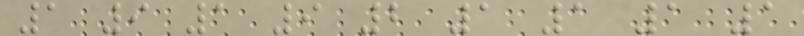1 9 1 9 2 1 1 1 1
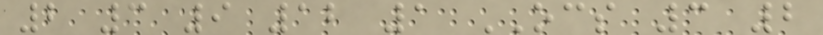2 3 9 12 1 OCS 3 2
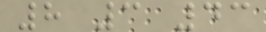8 3 43
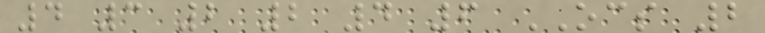4 3 2 2 4 6 OCS 2
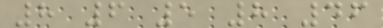8 6 5 8 46
